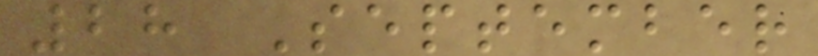28 September
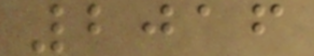2016
